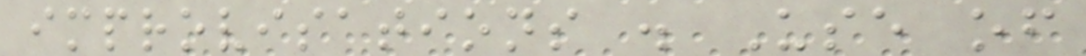improvisations . Use of
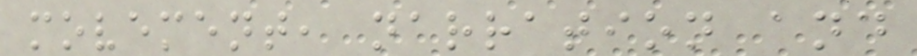movement, narration and
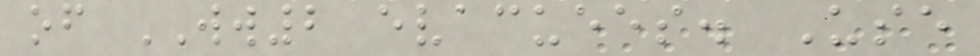of WW2 evacuees. Use
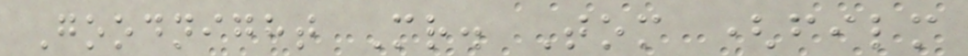Goodnight Mr. Tom (film
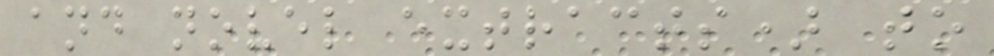and novel extracts) to
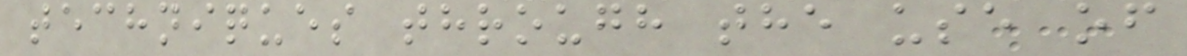techniques through the use of
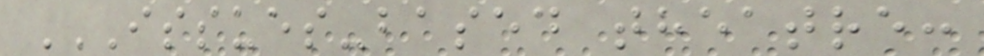ISSUES-BASED THEATRE:
